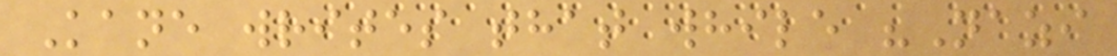Kane writes that while "Nazi
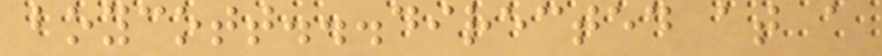boycott...directed at a
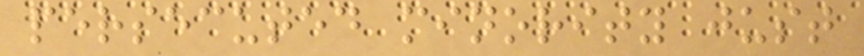persecuted minority just
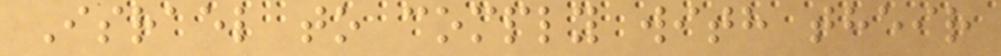Israel to comply with their
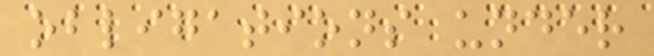obligations under
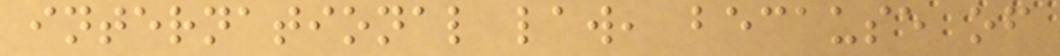international law, because of
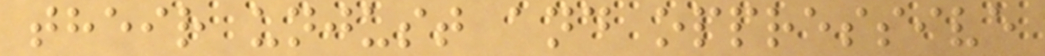their unjust and oppressive
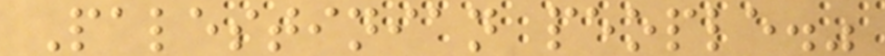Palestinian people."
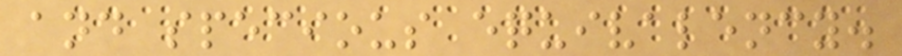and specious equivalency.
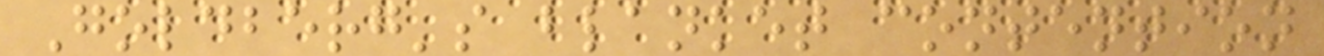Goldberg's blanket contention
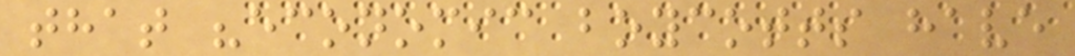that "economic boycotts have
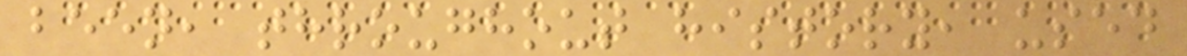been, throughout history, used
